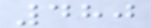480
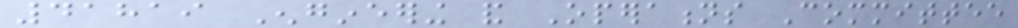41819 Engineering and Operations Committee
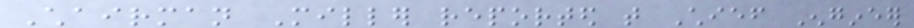Chairman Miller reported that Chief Engineer
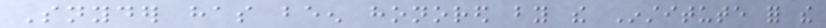Snyder has been honored by the Institute for the
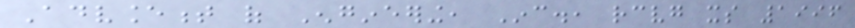Advancement of Engineering, Inc., receiving its 1996
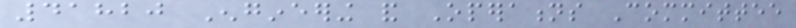41820 Engineering and Operations Committee
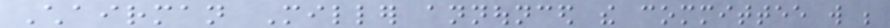Chairman Miller announced the committee will be
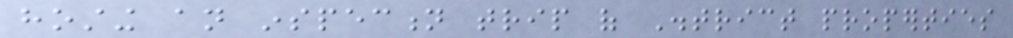hosting an inspection trip of District properties
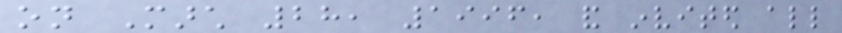on March 28, 1996, and invited all
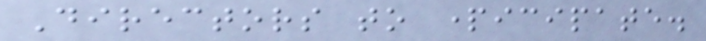Directors to participate.
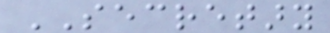SECRETARY
